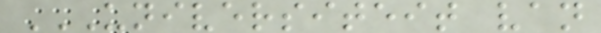UNIVERSITEIT VAN
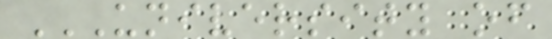UNIVERSITY OF
